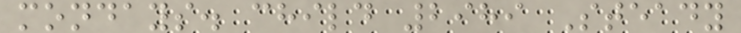mondays. child 2989 Steady
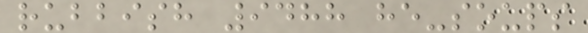rubbish 9488 he-soups
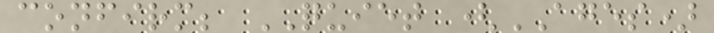confirm; QUIET (AGES)
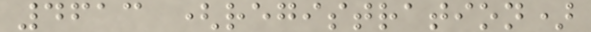4613 (registration)
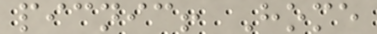picnic! Home
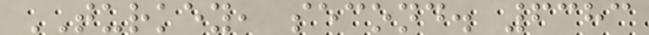TURKEY, second. 6383
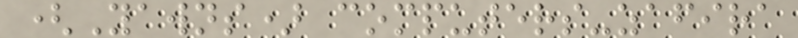(Yawns) computers-zafira
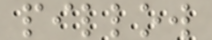pillow
